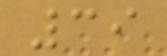39
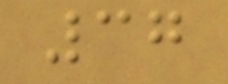37
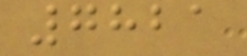7821
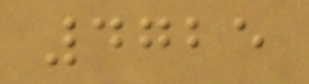4725
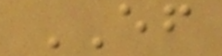EF
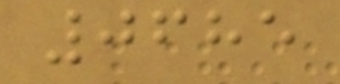0685
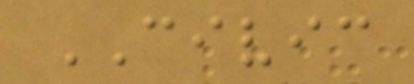CIVIC
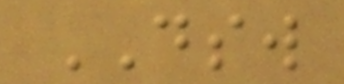DSW
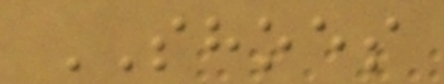SHOES
